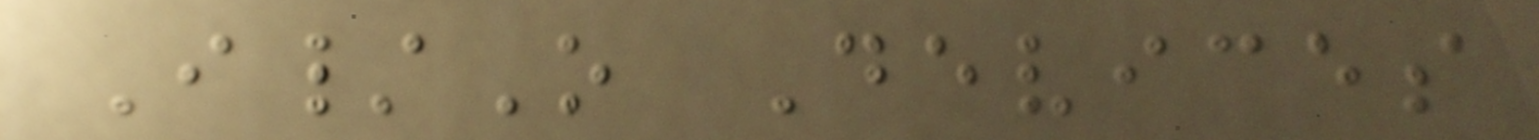I/O Devices
